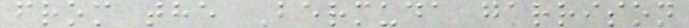from the Bermuda garrison
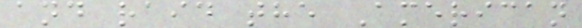and raid the American
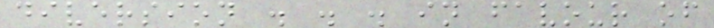diversion . . . in favour of
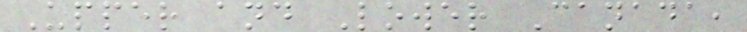Upper and Lower Canada,
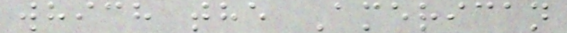which the American
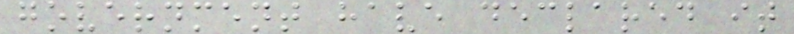government have declared it
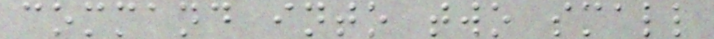command into two small
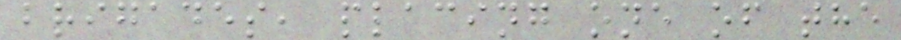brigades, placing one of the
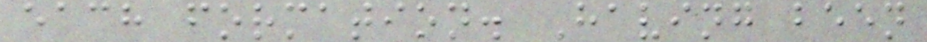each formation. Having been
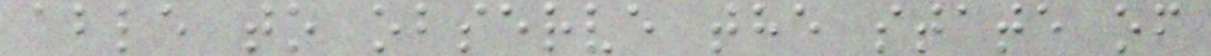able to observe the state of
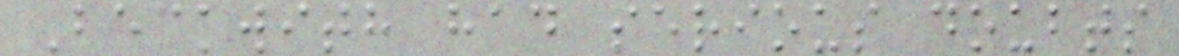Beckwith had serious doubts
